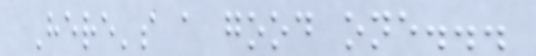Here's a good one...
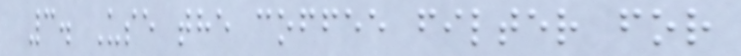3. Use the coffee filter for
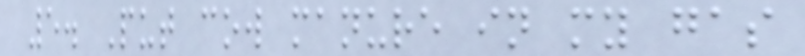5. Put cow manure in my gas
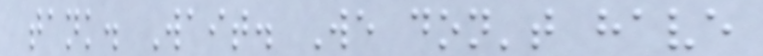tank. Wait. We don't have
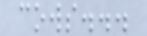cows...
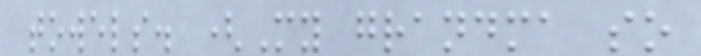towels. (My grandma so
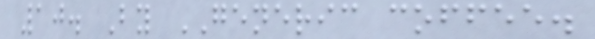10. By GENERIC coffee.
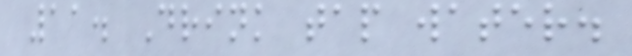11. Drink tap water.
